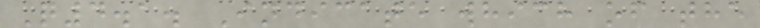Q4.1. Indicate which of the
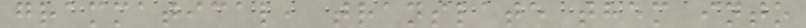grammatical, translate them into
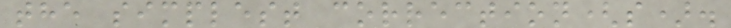the simplest correction(s).
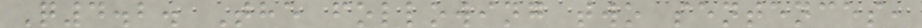Q4.2. The following two sentences,
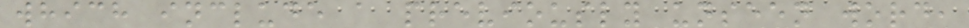which include a previously unseen word,
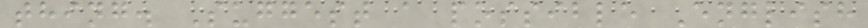thing. Suggest a possible English
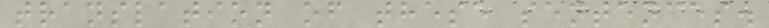translation of these sentences.
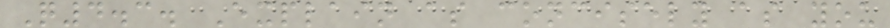Q4.3. Explain as concisely as you
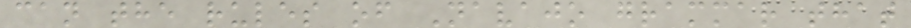can the rules of Navajo grammar that
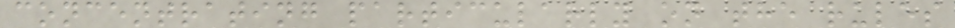concentrating particularly on the rules
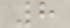8
